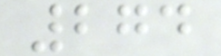274
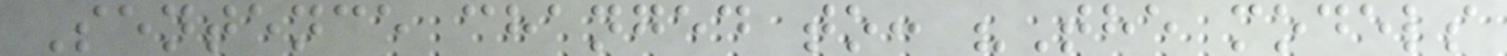Sentence changed to: "The models
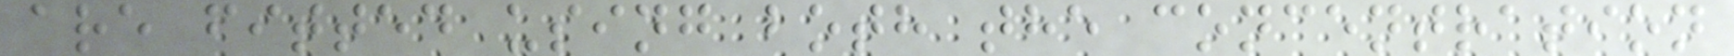are fitted using both the concentration
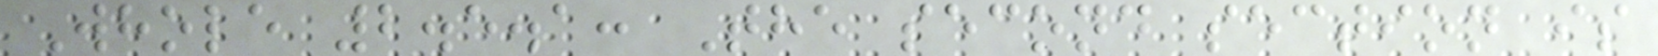Whole 2.5.1: The second section is
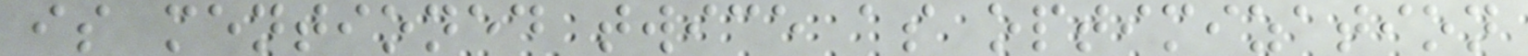is mentioned twice as optimization
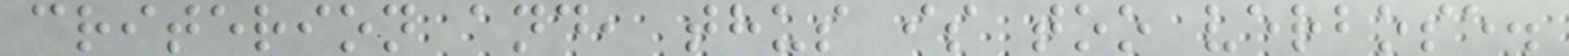criterion and, thus is too verbose.
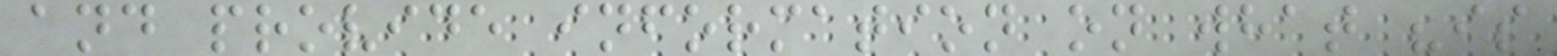and provide information on what "is
